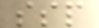ssp
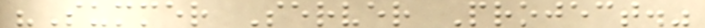"Summer Server Project."
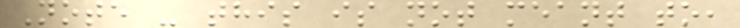Note - this is not meant to,
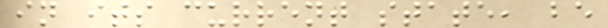in its current state, be
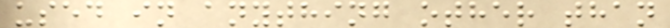used in anything other than
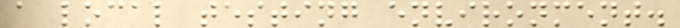a local testing environment.
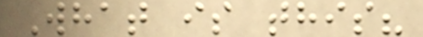What is this?
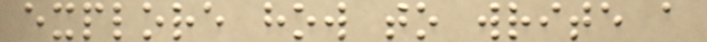explore how to write a
